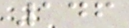146
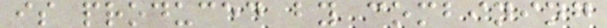is produced by combining
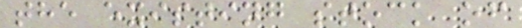the existing stock of
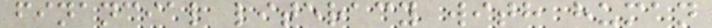financial literacy with human
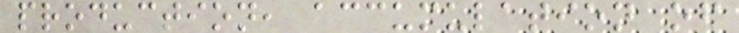production, accumulation of
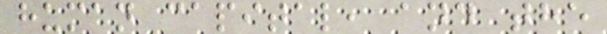human capital, and the
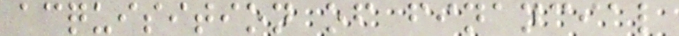acquisition of financial
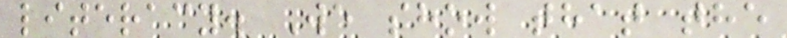literacy. We show that the
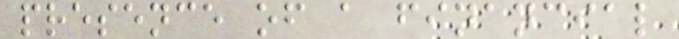presence of a financial
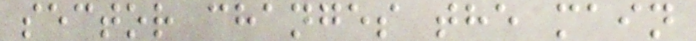sector changes the main
